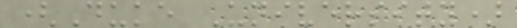(Duke University)
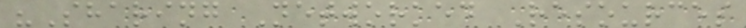"Sharing Networked Resources
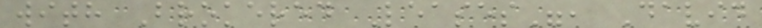with Brokered Leases", David
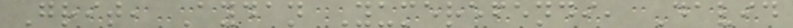Grit, Aydan Yumerefendi, David
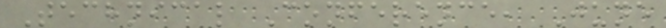Technical Conference, June
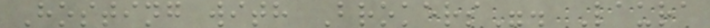Hosting with Brokers". Laura
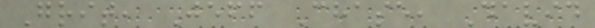Grit, Jeff Chase, David
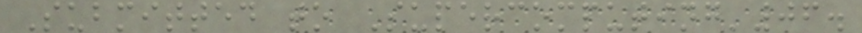Submitted to Supercomputing'06.
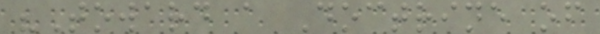"Toward a Doctrine of
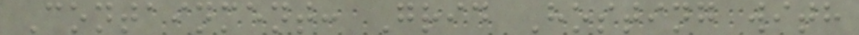Containment: Grid Hosting with
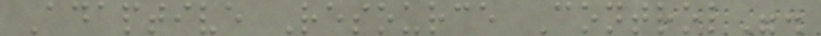Adaptive Resource Control".
